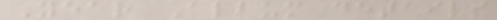Year Album details
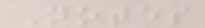Notes
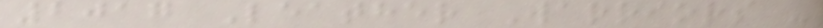2017 Leather Warriors -
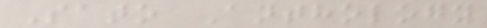Sato Anthology
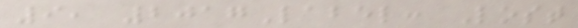9, 2017Label: Lost
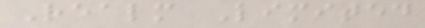Realm Limited
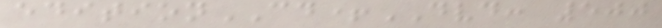editionCD+DVD: 500
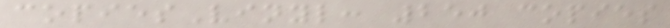copiesVinyl: 250 copies
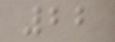22
